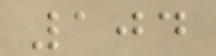104
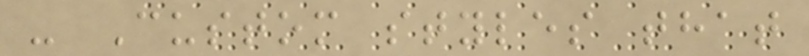- Custom styles that
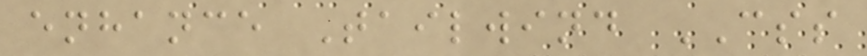enhance Tailwind CSS
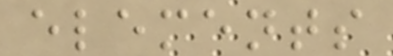elements
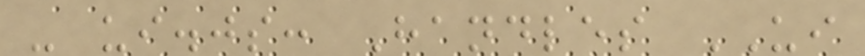- ui.js: Handles UI
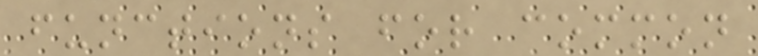functions for common
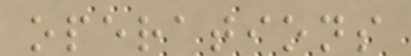operations
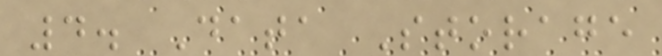4. Data Storage
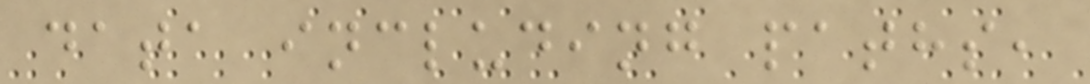data including paths,
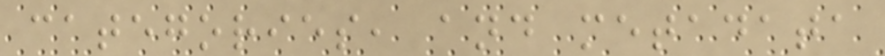categories, and metadata
